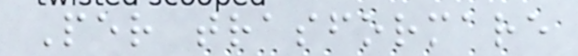Per trasformare
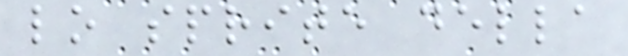lo sprite della
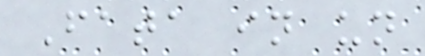Fata in un
